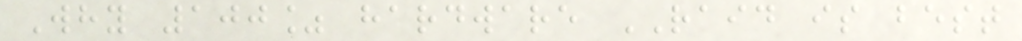Why 100% hardware RAID is best
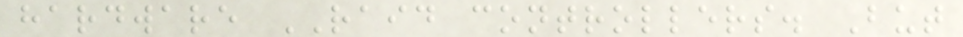hardware RAID controllers. But
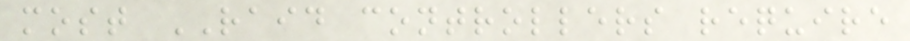most RAID controllers require
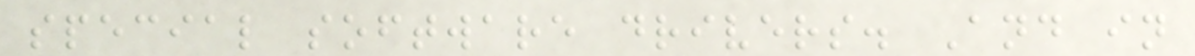special software drivers. And in
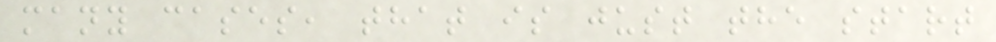many cases, that is just the start
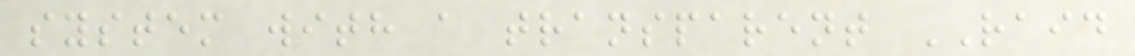system with a transparent RAID
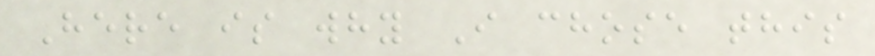Here is why I chose this
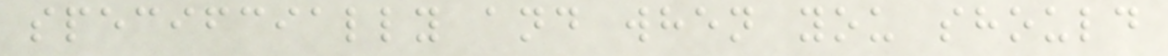specifcially and when you should
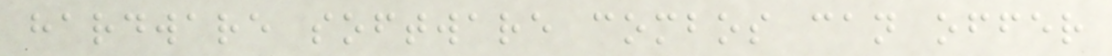hardware software combos can offer
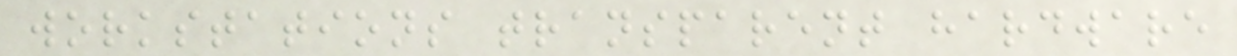workstations transparent hardware
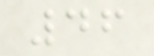46
